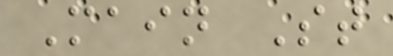Main St
